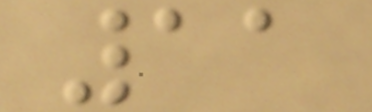11
